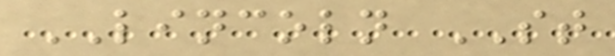LINCOLN ST
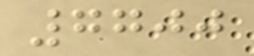7700
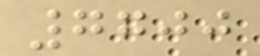7700
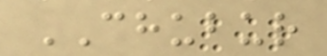CHUBUR
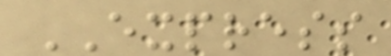EXPRESS
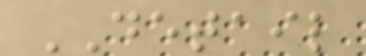DETAIL
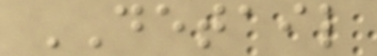DETAIL
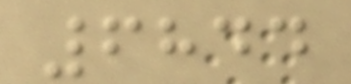6844
